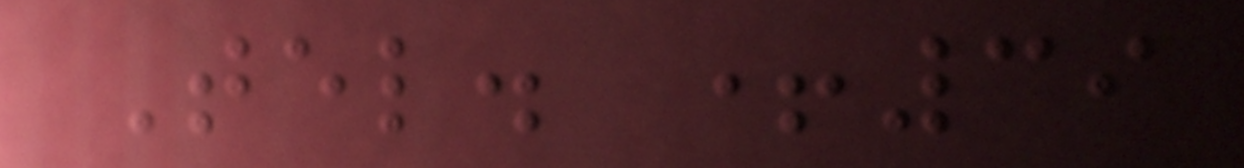Tel. +39
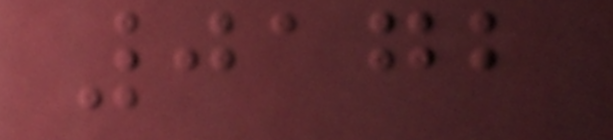0172
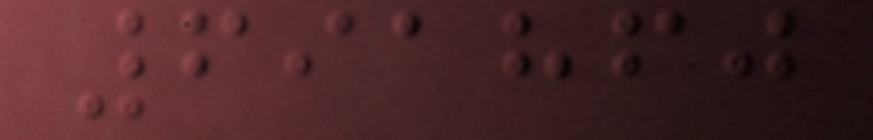691860
